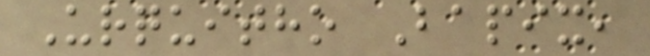Urquitho Bapix,
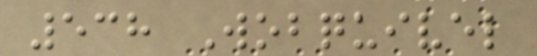538 Wobquivel
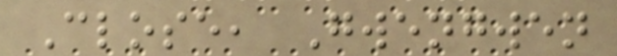Close, Gwengwen
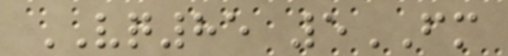VQ85 5FM
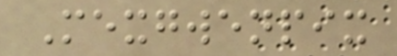Mexgwenpix
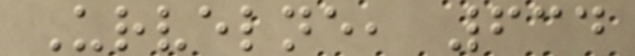Urvelne, 634
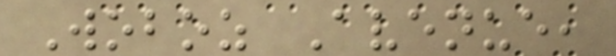Woboz Avenue,
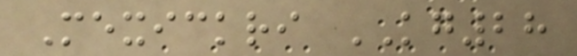Mexickri KG28
